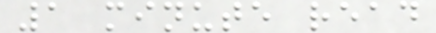1 minute read
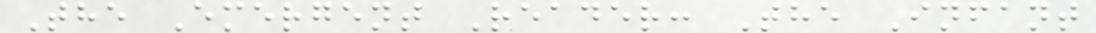The Emergent Reader: The Infant
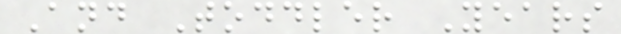And Toddler Years
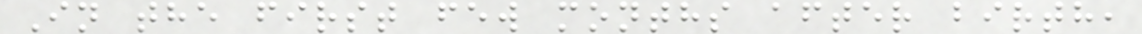In the first few months after birth,
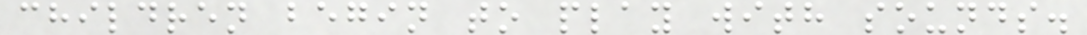children begin to play with sounds.
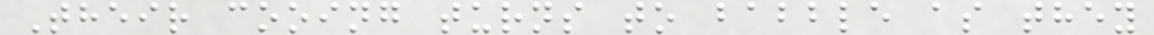Their cooing turns to babble as they
